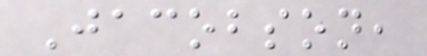Jacobson,
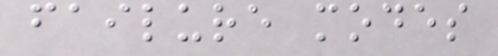failure modes
